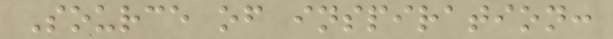Source of inspiration:
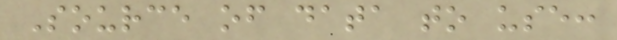Source of data to use:
